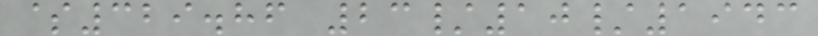$329.86 23/10/1943
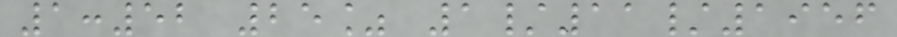1:52 25% 1/11/1956
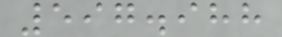597.988
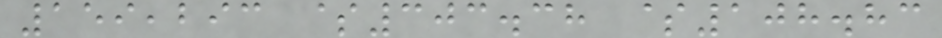159,293 $303.38 $108.83
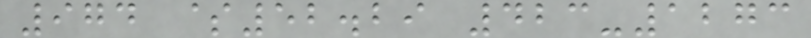974 $52.29 423-1273
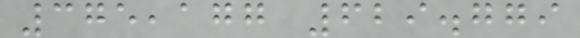375,177 629.779
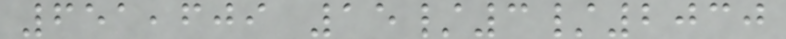651,609 15/3/2030
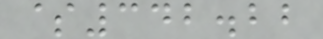$342.22
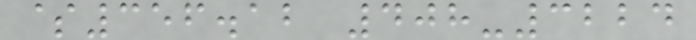$356.12 408-3224
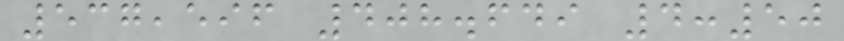537,596 408.649 4:50
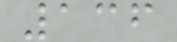136
